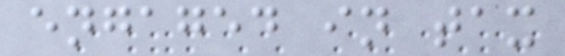engaged in tax
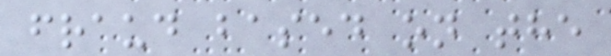fraud based on the
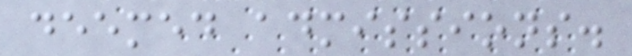deemed admissions.
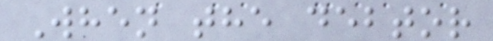When the debtor
